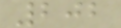202
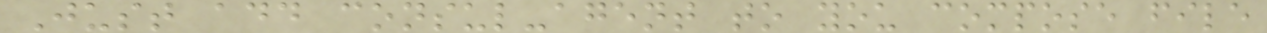Just add consul-agent to you compose file
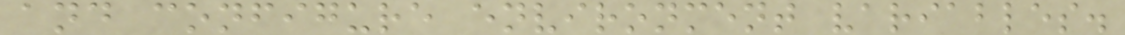and configure environment variables.
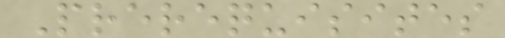Prerequisites
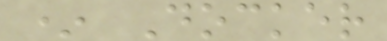* Docker
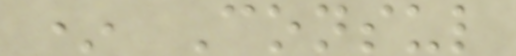* Consul
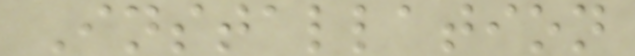Installation
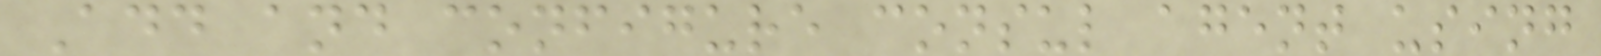Add and configure consul agent using
